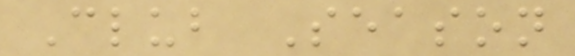Club Season
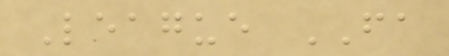League FA
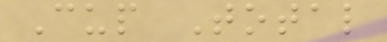Cup Total
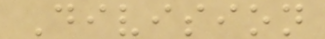Division
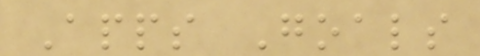Apps Goals
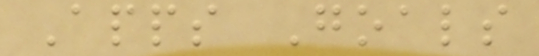Apps Goals
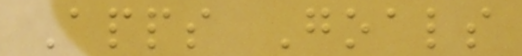Apps Goals
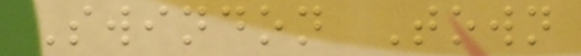Swindon Town
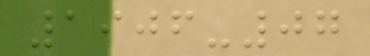1906-07
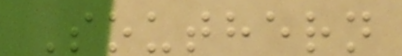Southern
